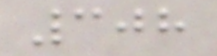308
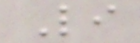Li
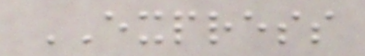EXPRESS
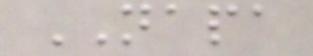NAPA
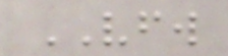VFW
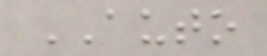AUTO
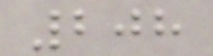208
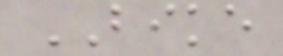BIKE
